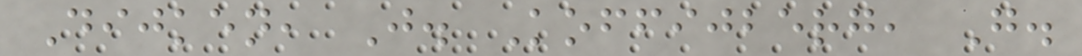Dijken, J. Koffijberg, G.
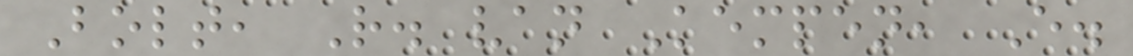Bolt, R. van Kempen, E.
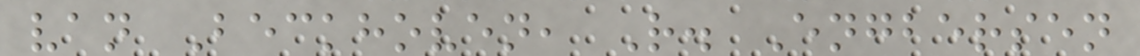van Beckhoven, R. Engbersen
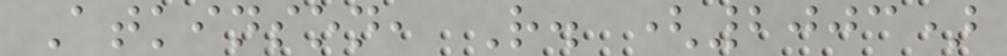Atkinson, R. (2003)
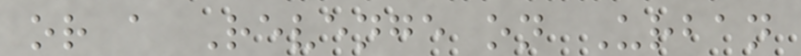or a Revenge on Urban
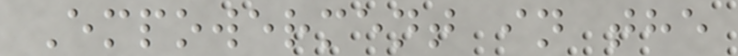Empowerment in the
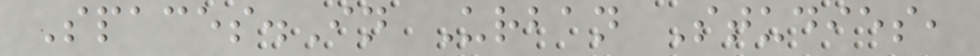Spaces.In Urban Studies,
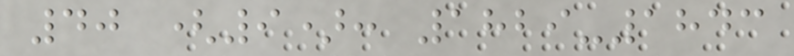40 (9): 1829-1843
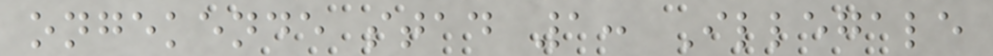ongekende stad 1: Illegale
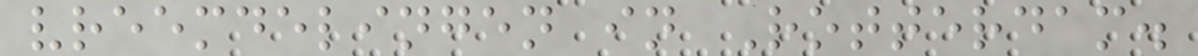vreemdelingen in Rotterdam.
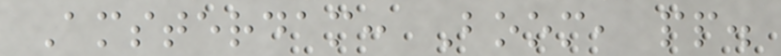Amsterdam: Boom, pp.
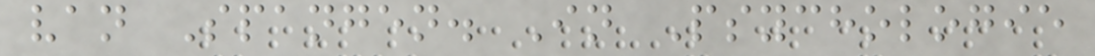van Spangen. In Psychologie
